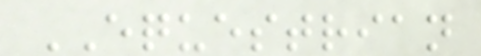EQUESTRIAN
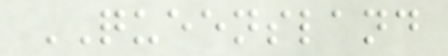QUEENSLAND
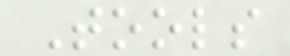Tools
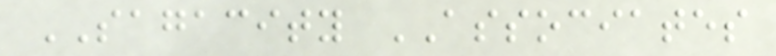SAGACITY ASSOCIATES
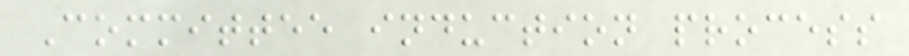Committee induction process
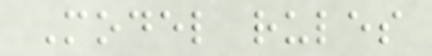Model rules
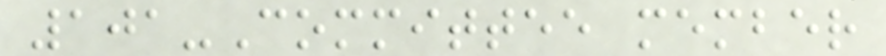101-Committee member
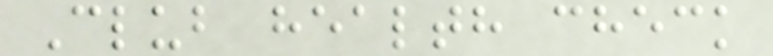Club health check
